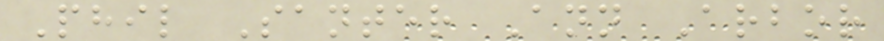Phil Santer Ann Arbor
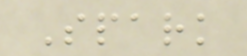Spark
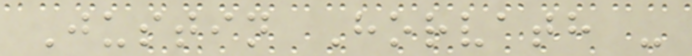Justin Horvath -
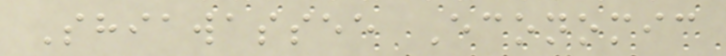Shiawassee Economic
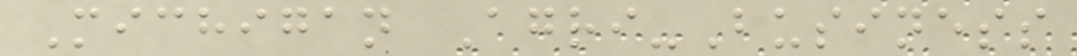Michigan Agri-Business
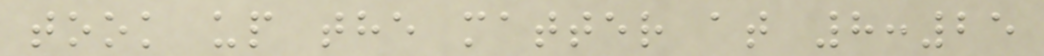took up the matter at 8:25
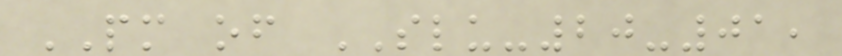PM of SLU-20-01,
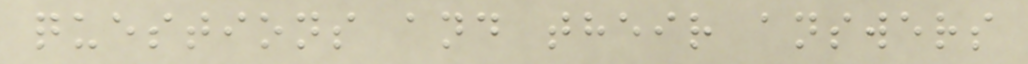questions and their answers
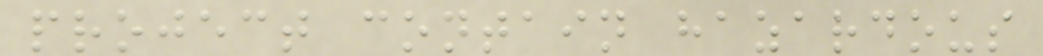project contain hazardous
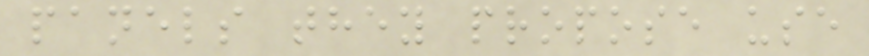panels they propose use
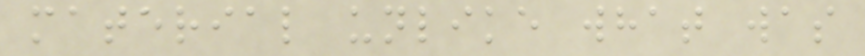material unlike what was
